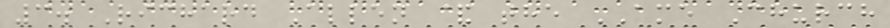3. Richard Allen & the AME Church
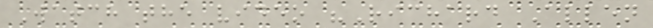Watch the video "Richard Allen
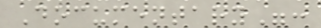Documentary":
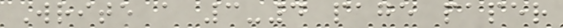Write a 3-4 page paper
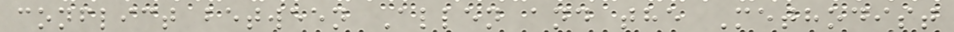conflict between Allen and the Methodist
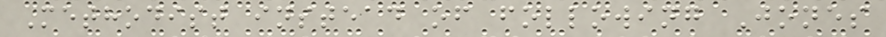Methodist instead of following Jones
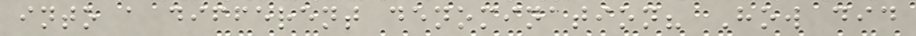into a different denomination? How did
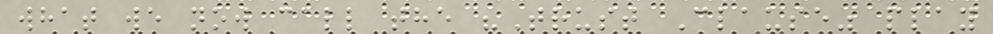what we now call the "Trust Clause" play
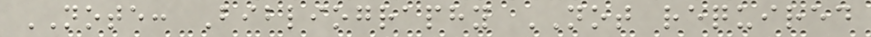NOTE: Bibliography NOT required
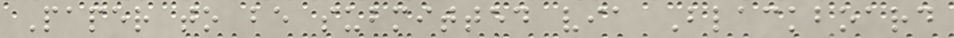Paper to be submitted via Blackboard
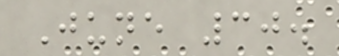June 30.
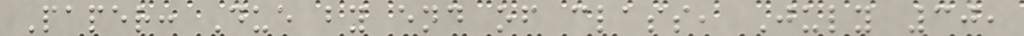Paper: Due by end of class, July 30,
